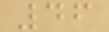46
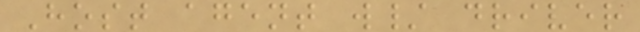Host agent w/ driver
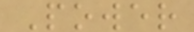Power
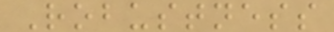Robustness
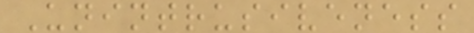Unintrusiveness
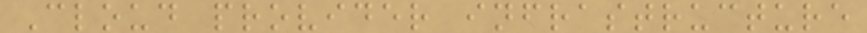Cloud provider infrastructure
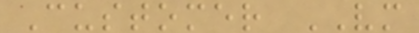Customer VM
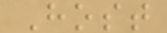Host
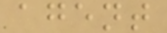agent
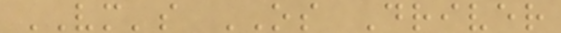VM's OS Driver
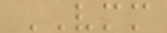VMM
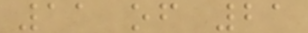11 of 21
